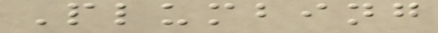Plumbing
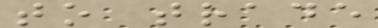to trade
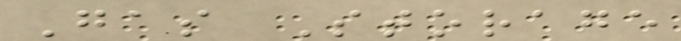Gas Storage
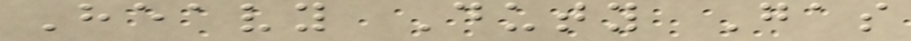Heavy Duty Gas
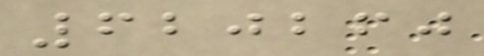620260
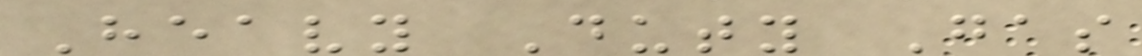Heavy Duty Gas
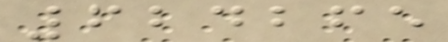624265
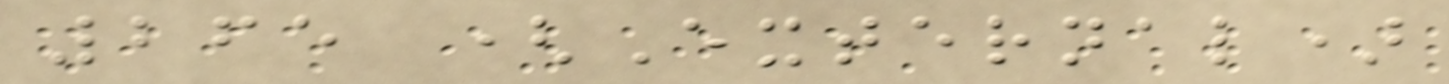265 (External)
